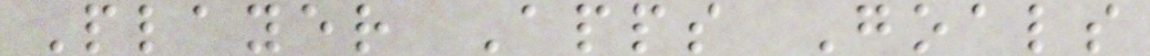Player Apps Goals
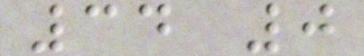34 0
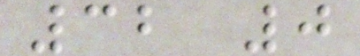32 0
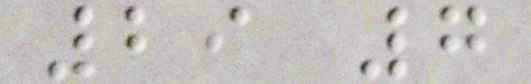29 7
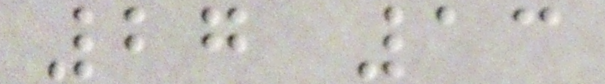27 13
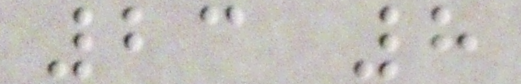23 8
